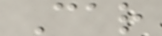Car
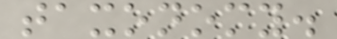taxonomy.
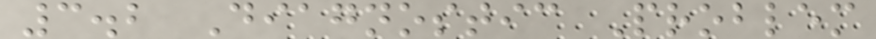3.2 Diagnostic Problem
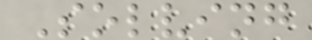Solving
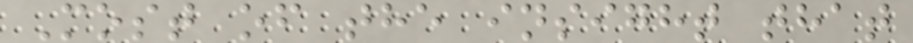Most of the insight that
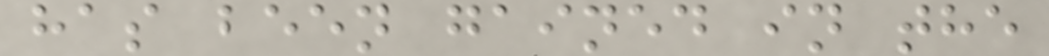has been gained in the
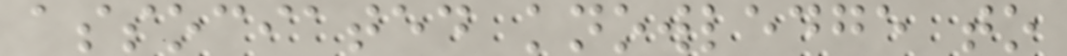associated knowledge to
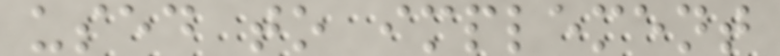used to implement
